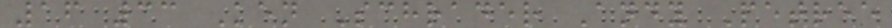16 33 Ken Schrader Andy Petree
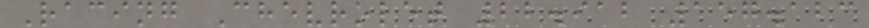Racing Chevrolet 22.912 157.123
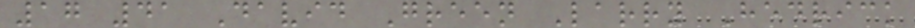17 41 David Green Larry Hedrick
